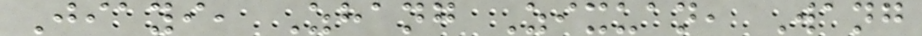Jiayi, Zhang Zixuan, Wang
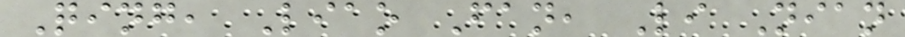Qing, Liao Fan, Li Nian
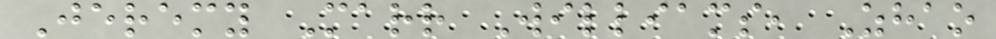Jeremy Marr Williams, Zhao
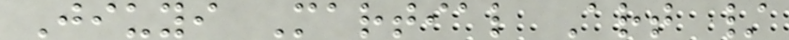Jiuyi Martial Art /
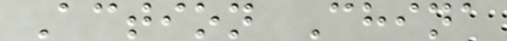Action China
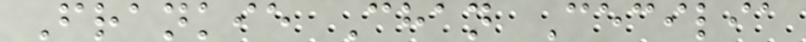Frankie Chan Cecilia
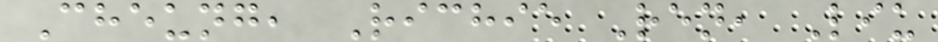Cheung, Richie Ren, Liu
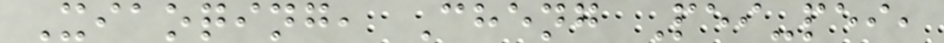Xiaoqing, Cheng Pei-pei,
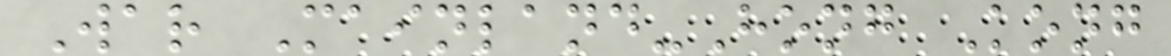War Mainland-Hong Kong
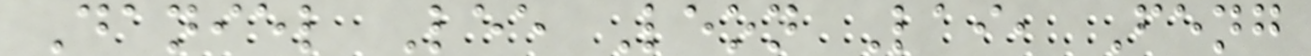Daniel Lee Leon Lai, Feng
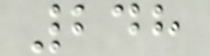248
